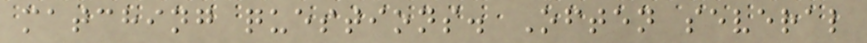matching questions. Often several
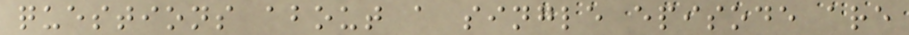questions about a single episode are
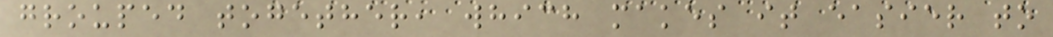grouped together, which makes it easier to
